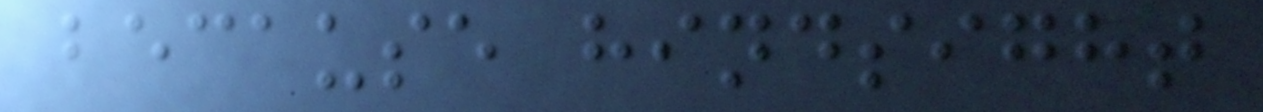because hindsight
